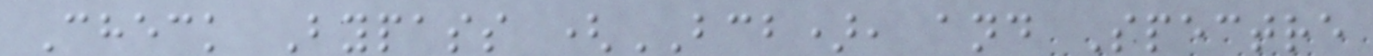Check Bypass (BCB), and Spectre
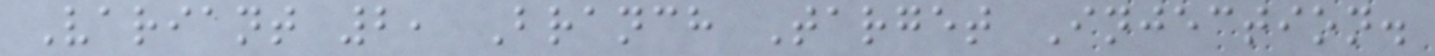Variant 2, Branch Target Injection.
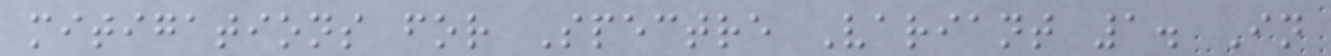mitigations for Spectre Variant 1. In
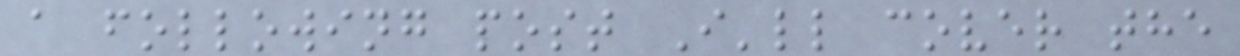a following post I'll cover the
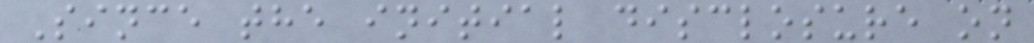Since the initial disclosure on
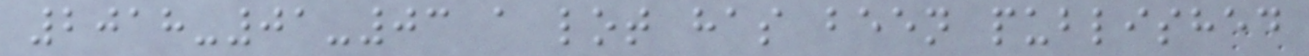2018-01-03 a lot has been published
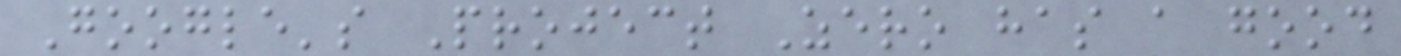Google's Project Zero has a good
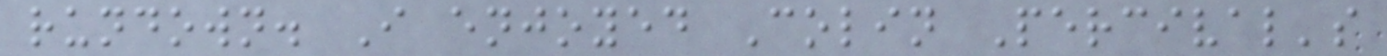rundown. I enjoyed Colin Percival's
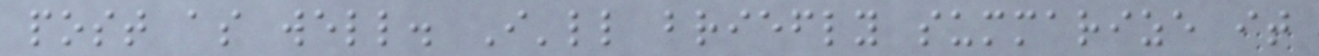post as well. I'll briefly summarize it
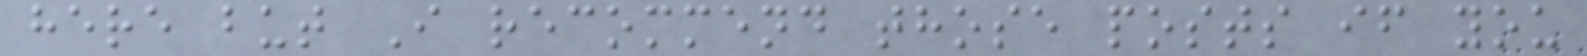here but I recommend those posts if you
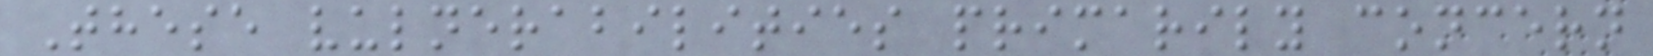These vulnerabilities primarily concern
